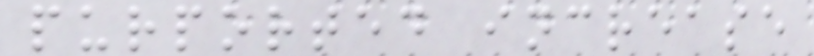purported increase
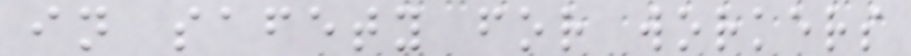in safety for workers
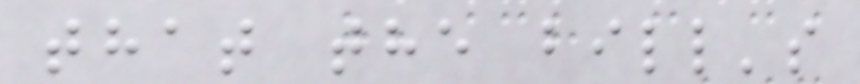that the bill's
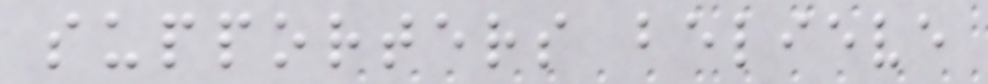supporters believe
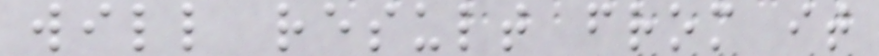will result from it
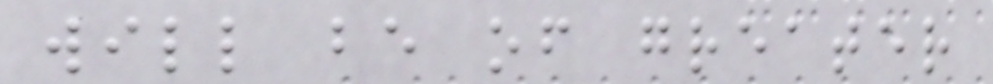will be of greater
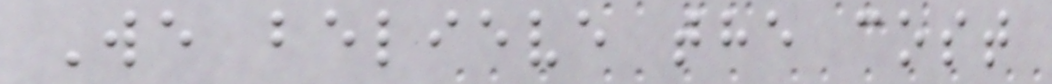We believe the cost
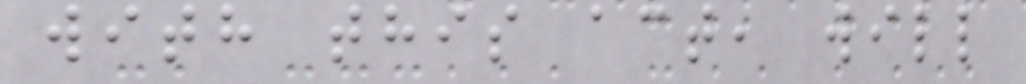with this act, will
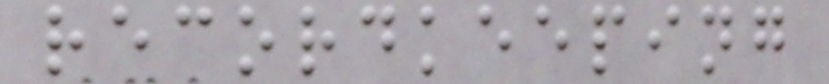recordkeeping
